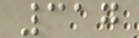317
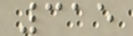315
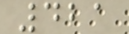421
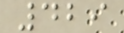429
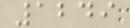1249
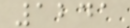1241
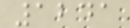1241
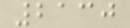2130
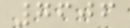7606
